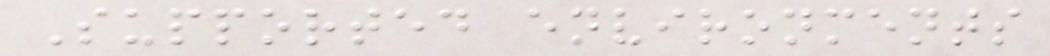Supported environments
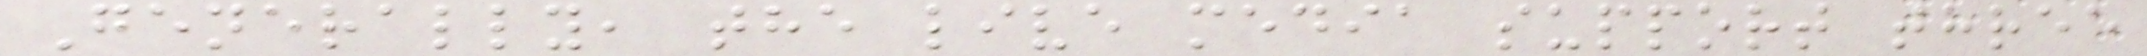Generally, the live media support three
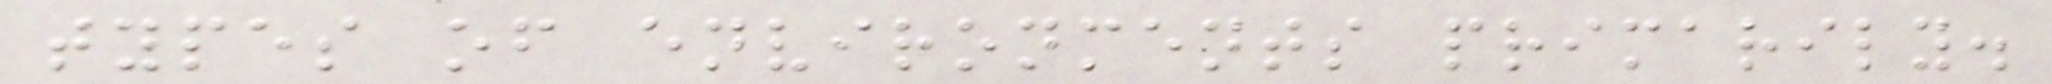types of environments primarily.
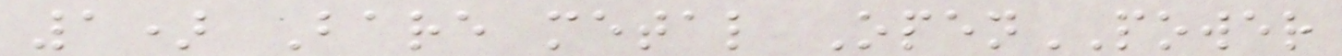1) Bare metal OpenPOWER
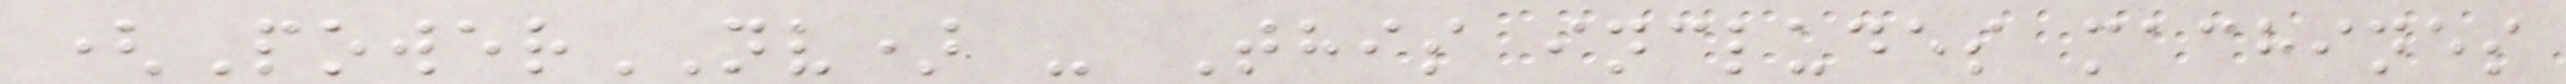(PowerNV) - This includes machines
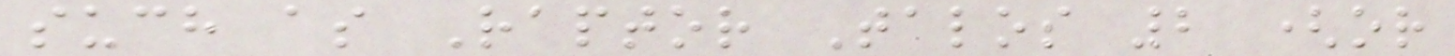such as Raptor Talos 2 (or
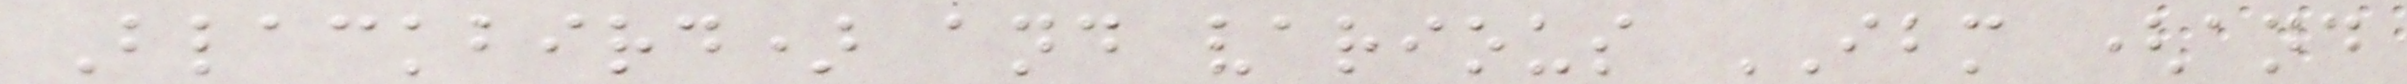Blackbird) and various IBM (and
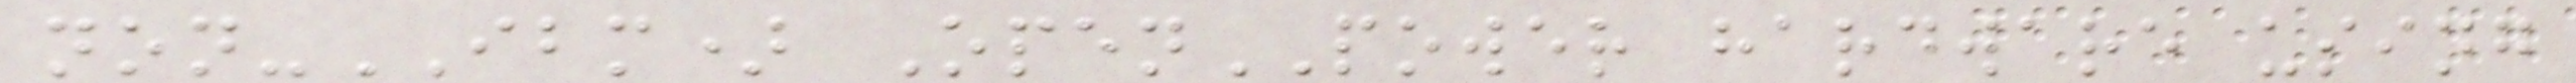non-IBM) OpenPOWER hardware using
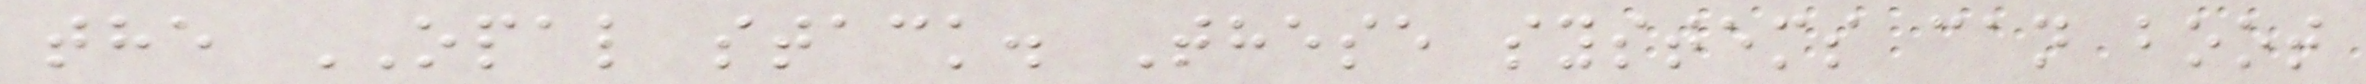the OPAL stack. These systems can boot
